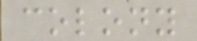colony
